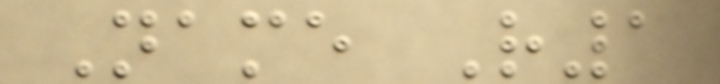Name R1
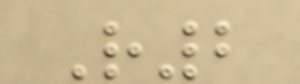R2
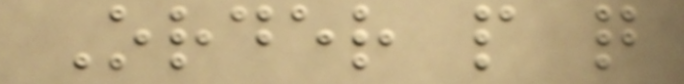Order p q
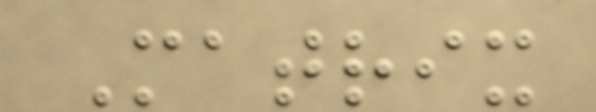Matrix
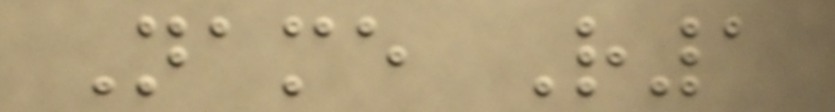Name R1
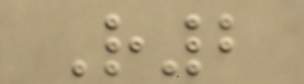R2
